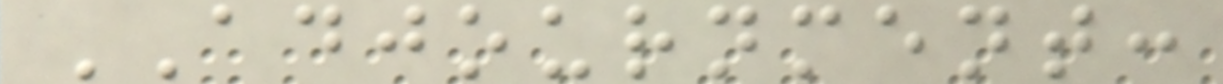ADJOURNMENT:
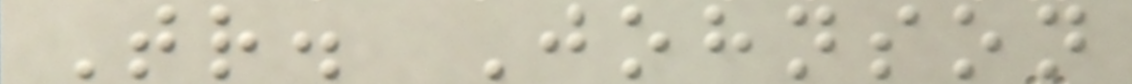Tr. Johnson
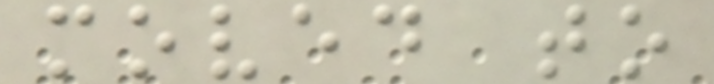moved to
